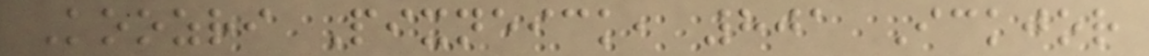Koozri Pixneick, 801 Ickjor
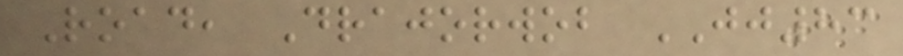Road, Drajorwob JJ83
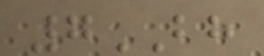7BH
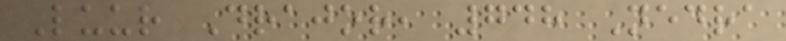Luur Drajor, 748 Nedra
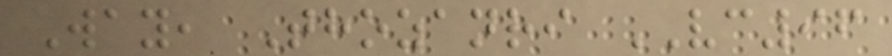Way, Thozanri VC96
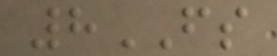8FS
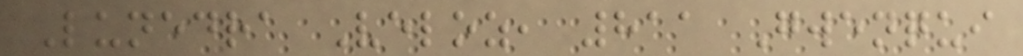Lunedra Veloz, 811 Gwenqui
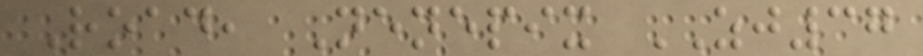Road, Nenepix ZJ37
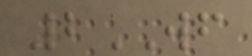2WF
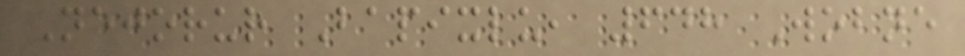Nejorur Bapixlu, 648 Wobne
